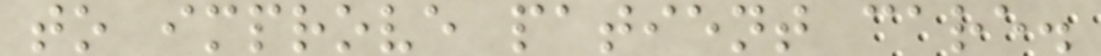to improve patient care.
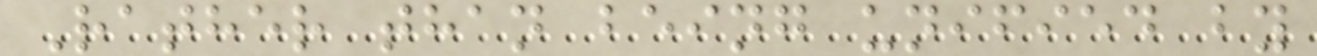Rather than being unified by
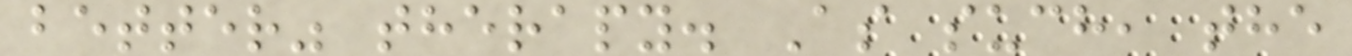better" therapy. As such, the
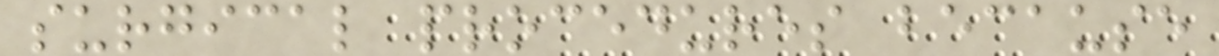surgical procedures because
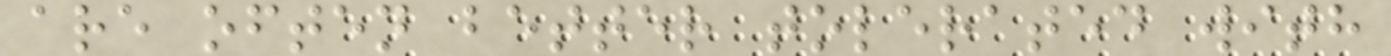are often better tolerated with
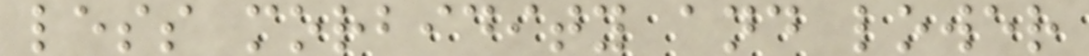less morbidity and lower
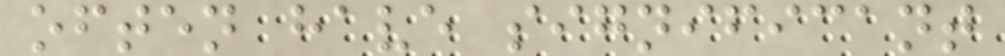often have significant
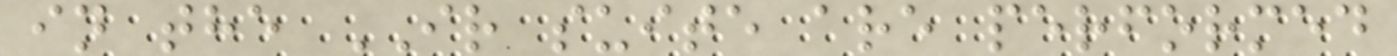in the IR suite are performed
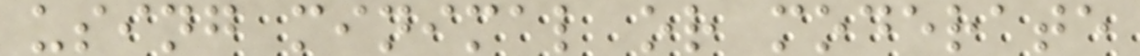using minimal or moderate
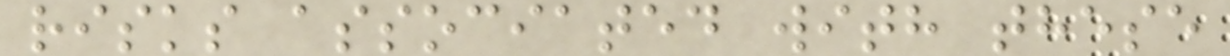risks associated with these
